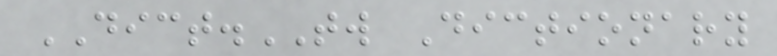DICT.TW Dictionary
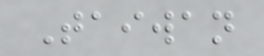Taiwan
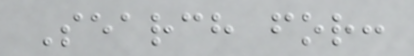Search for:
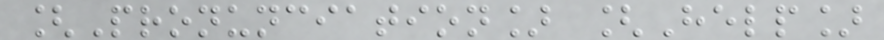[Pronunciation] [Help]
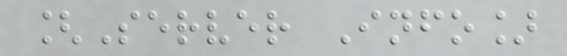[Server Info]
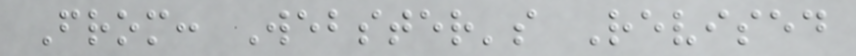From: Webster's Revised
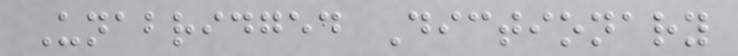Unabridged Dictionary
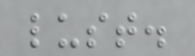lust.
